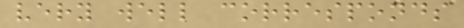very well corresponds
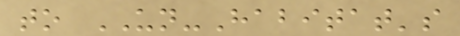to UN-Habitat's
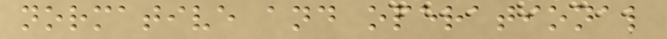normative and operational
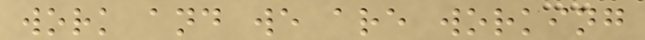work and we are working
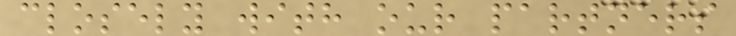closely with our partners
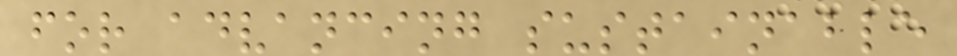for advancing sustainable
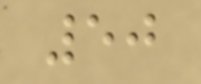50
